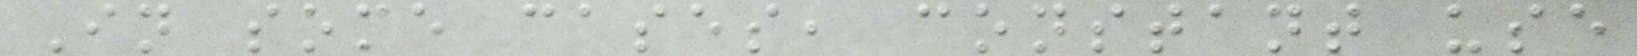In some cases, constant use
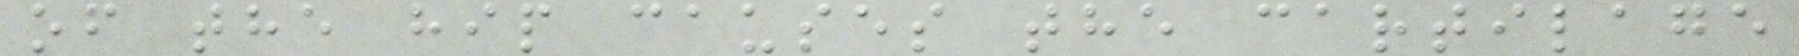of the hip causes the cartilage
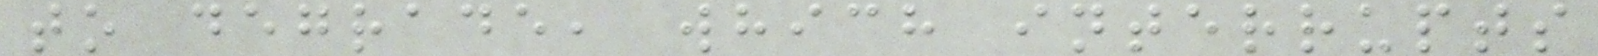to degrade, which interrupts
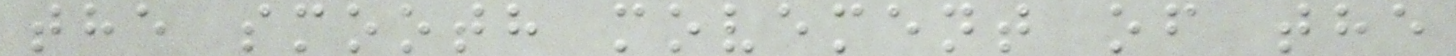the smooth movement of the
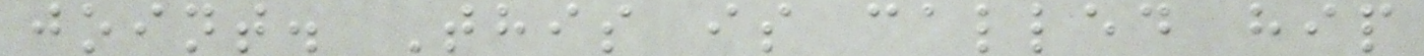joint. This is called hip
